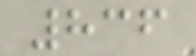836
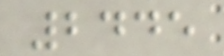2445
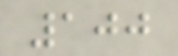100
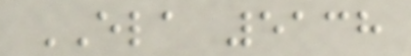ELA 5138
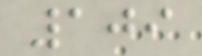109
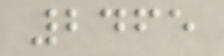2465
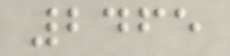2465
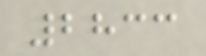2833
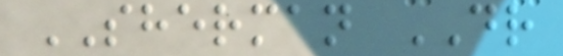SHERMAN DR
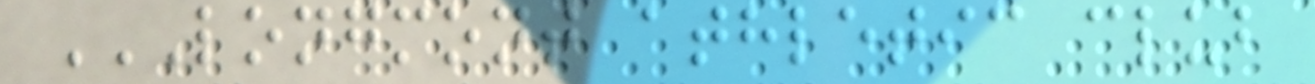LONGMONT ATHLETIC CLUB
